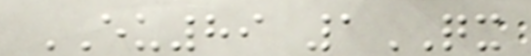EU89 1QX
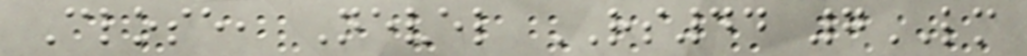Close, Nevel RS44 7LM
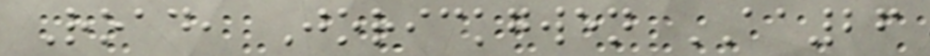Road, Jorickgwen AA26
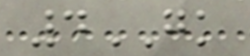4GK
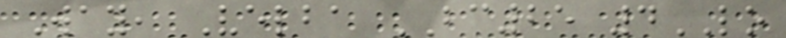Way, Velba BC25 4LO
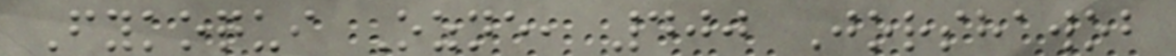Fykoqui Ozne, 400 Jorshawob
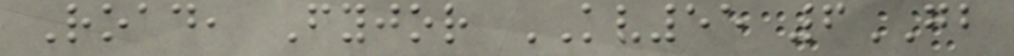Road, Fyjor KV55 6GB
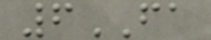6FA
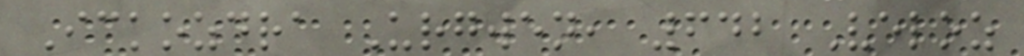Ickozdra Urgwen, 642 Veloz
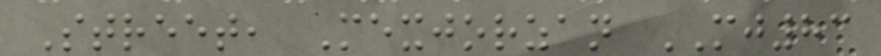Street, Mexjorzan MJ83
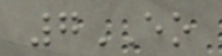7EO
